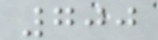700
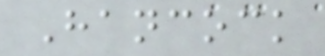Hancock
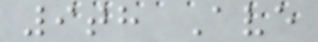9th Ave
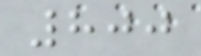800
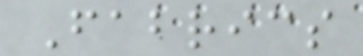Fabrics
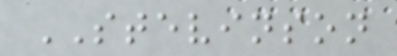STEVINSON
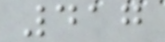417
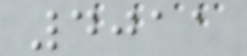4011
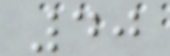40
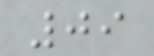09
